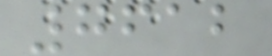7612
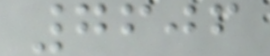7606
